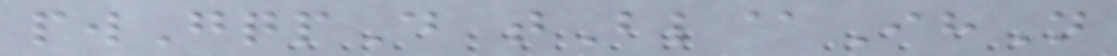pwGqpD tBl@IhN
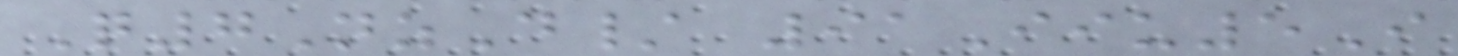Q7NzD/ 91Iiu5I
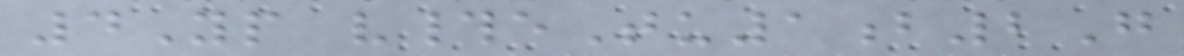4Yp v#eTu1b2G
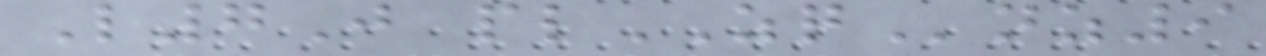L7J plZQnz9
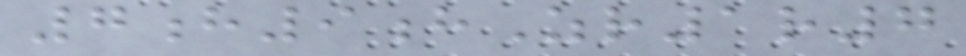7h9hZr1r7
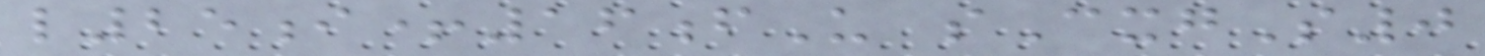l25i+16fU sCxgS0
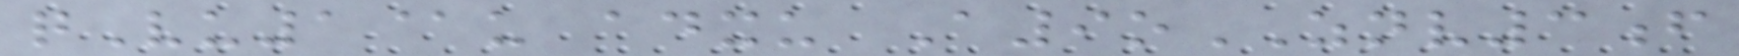qVu1@u adxu A9oZNV3f
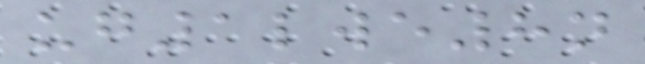ug1lwe8n
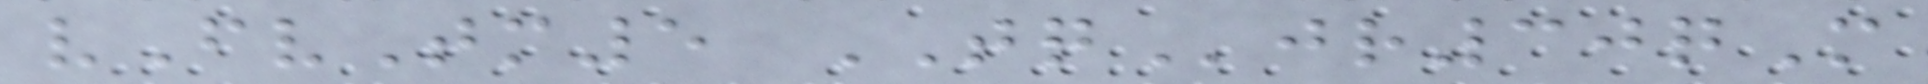vFvTm5 TQjr30qM
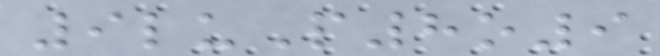9luP8o9
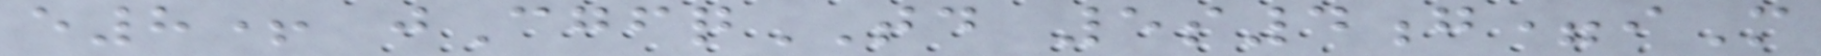e8+ jCgfqTD 5s4g=iM
